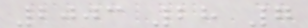2003 28 7
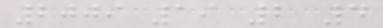2009 19 2 4
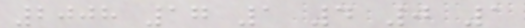2008 17 1 4 0 1
